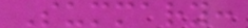Summary:
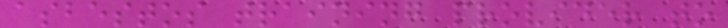asbestos training provider to
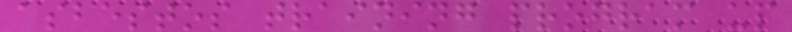asbestos training program up
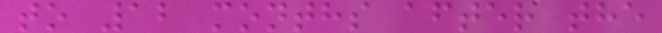to 12 months after the
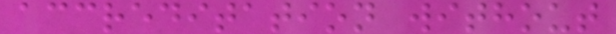accreditation without
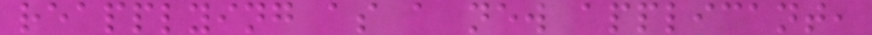reapplying as a new applicant,
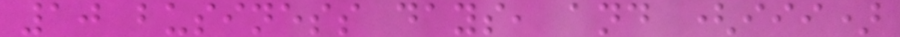10 business days, and (iii)
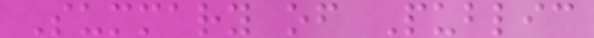Summary of Public
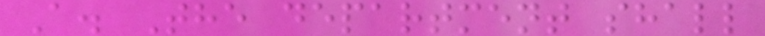A. The department shall
